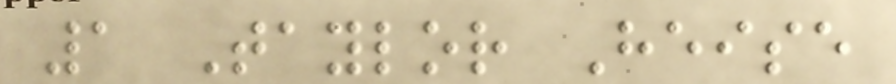1 Taylor Heise
